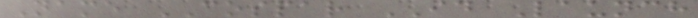Name COSPAR ID Launch
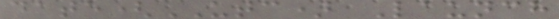date(UTC) Launch
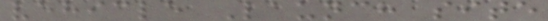vehicle Launch site
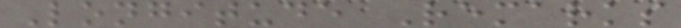Longitude Remarks
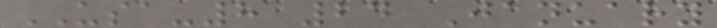USA-8 24 January
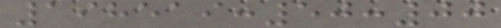198519:50:00
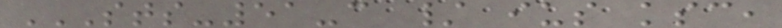STS-51-C / IUS KSC,
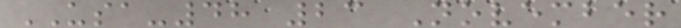USA-48 23 November
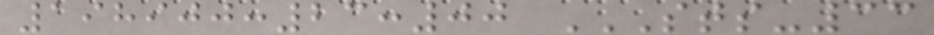198900:23:00 STS-33
